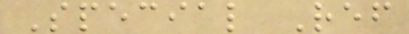Special Ref
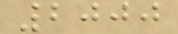2000
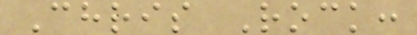Chris Rock:
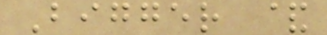Bigger &
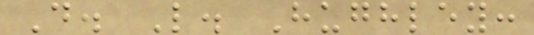D. L. Hughley:
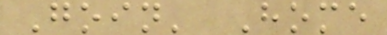Goin' Home
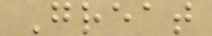Great
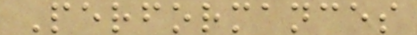Performances
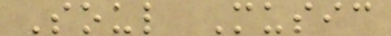Soul Music
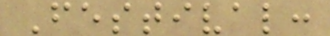Festival:
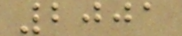2001
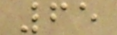65
